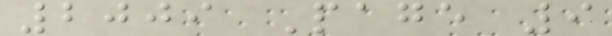2009 Page 9
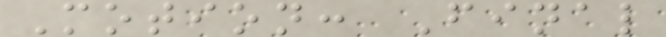Motion: Final
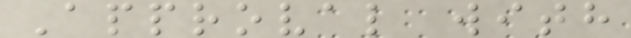Approval with
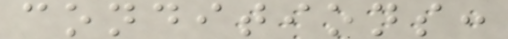conditions:
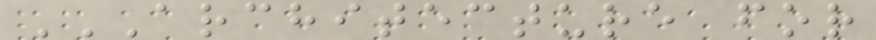ARCHITECTURE FOR
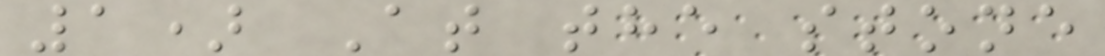1) At the stone
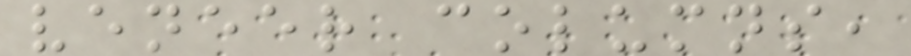veneer columns,
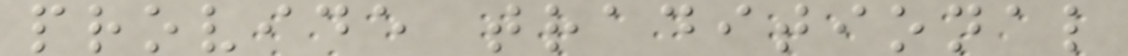provide traditional
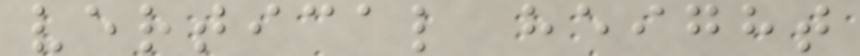vertical height
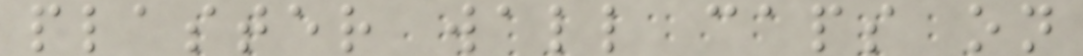plaster wall caps on
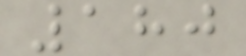180
